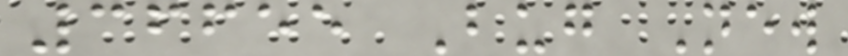36655 Bug New
